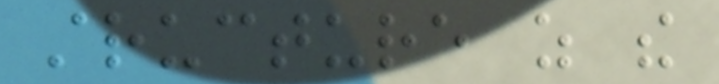structure as the
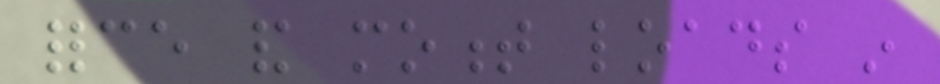force and moment loads in
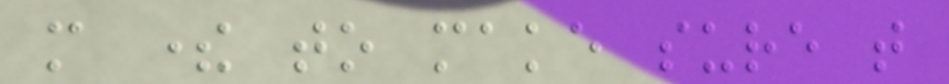more there to make sure that
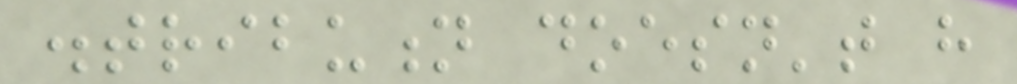distribution doesn't have
